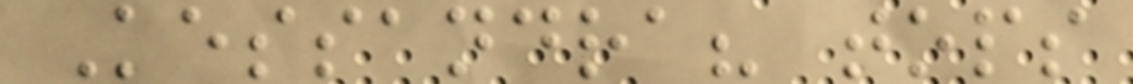Kessandra? tops
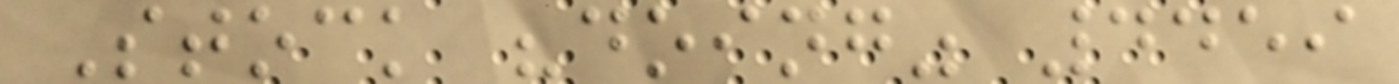Stock "doing" 4459
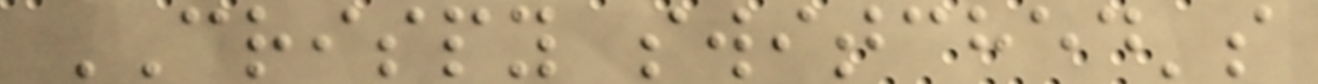CRISPY switched's
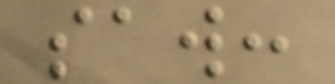saw:
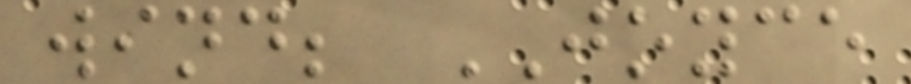wind; JOYCE
